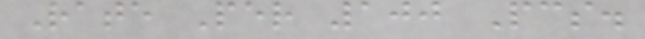Rate Per 100 Pcs.
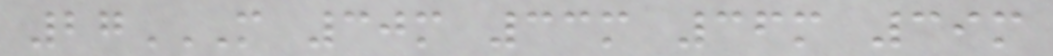27M 30M 33M 36M 39M
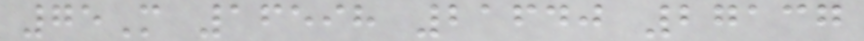75M 16598 21640 27137
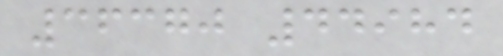36370 44984
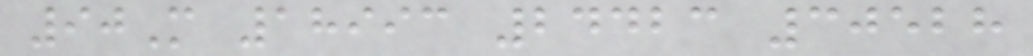90M 18993 24423 30528
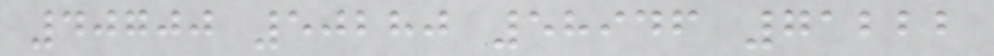40700 50280 58946 71222
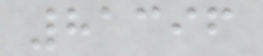81396
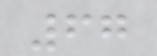67
